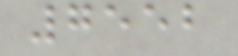7552
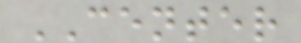CENTER
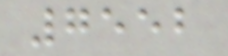7552
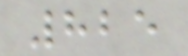825
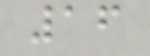16
